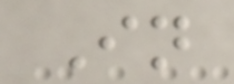In
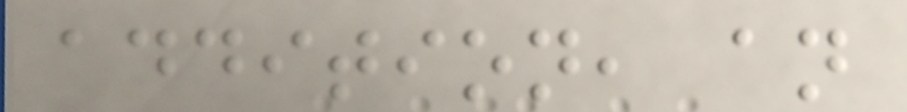addition, an
